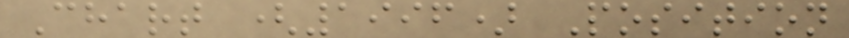Chart (1996) Position
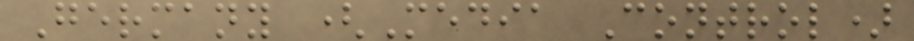Germany (Media Control)
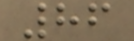86
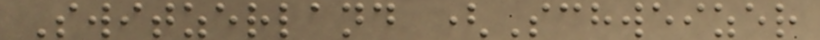Switzerland (Schweizer
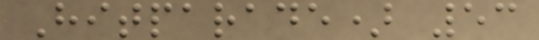Hitparade) 53
